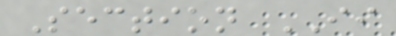Section II
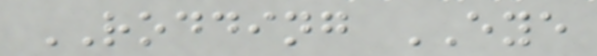RODDING EYE
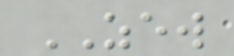ZEW
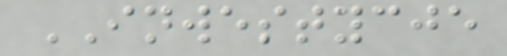INWESTYCJE
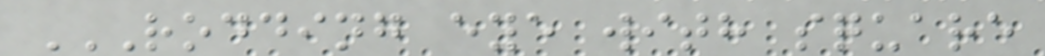RODDING EYE WITH SQUARE
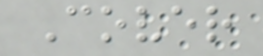Cover
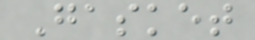Gasket
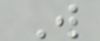W
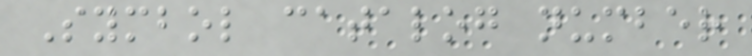Symbol catalog number
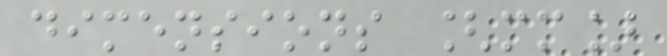dimensions [mm]
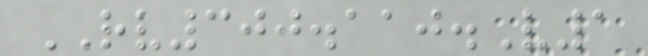RV300.110.V1
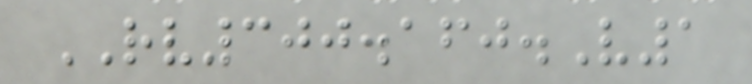RV300.160.V1
